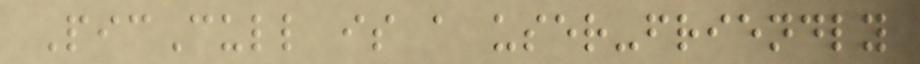PicCull is a user-friendly
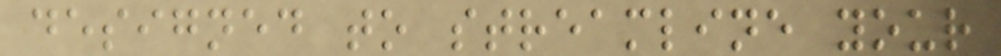designed to streamline your
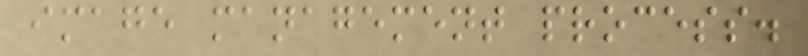image management process.
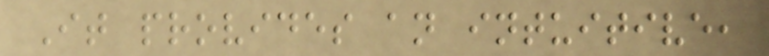It provides an intuitive,
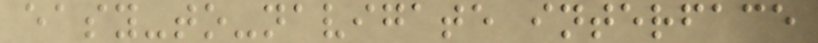easy-to-navigate interface
